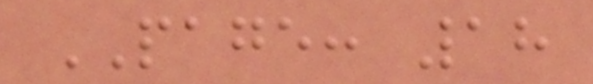PAGE: 18
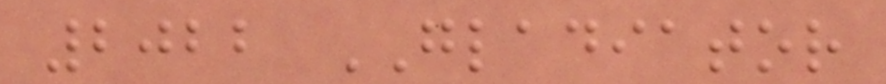2022 GLADIATOR
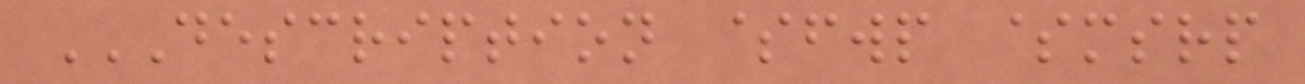DESCRIPTION $FWP $MSRP
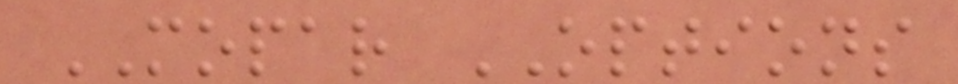MOPAR OPTIONS
